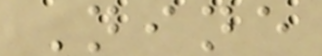Nine
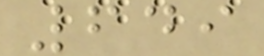649
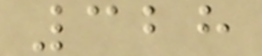328
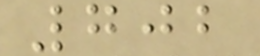702
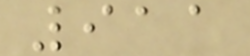911
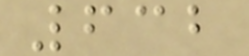632
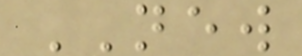NEW
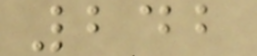242
